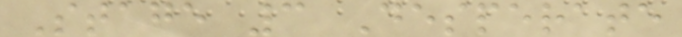Stage 3 Desperate
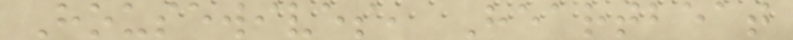Housewives, Heartbeat
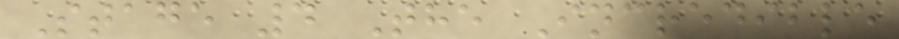Stage 4 The Incredible
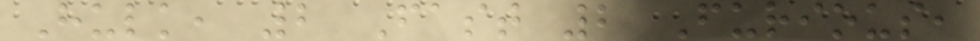Hulk, 2 Fast 2 Furious,
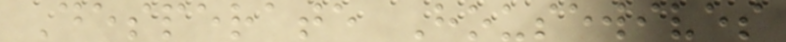Desperate Housewives
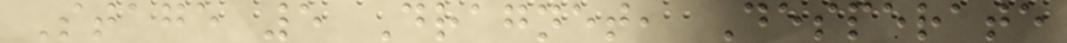Stage 5 Dragnet, Desperate
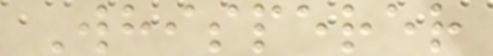Whisperer
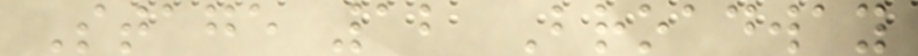Stage 12 Broadway
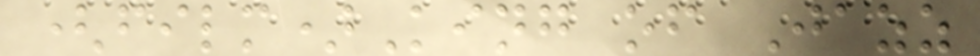(film)King of Jazz
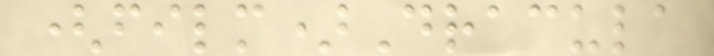(film)Dracula
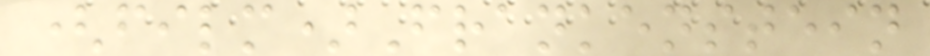(film)Frankenstein
